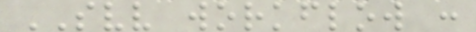SVV workflow :
